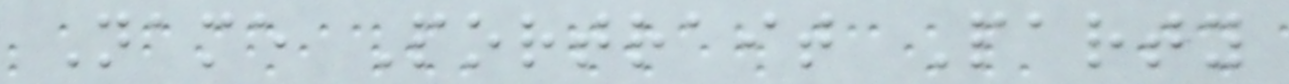Name Portrait Party
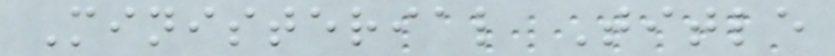Ministerial Title
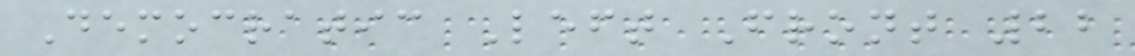Democratic Left Front 22
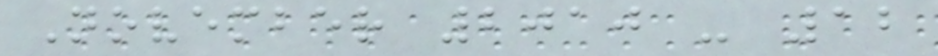November 2010 - 12
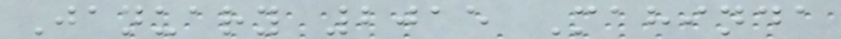January 2015 Mahinda
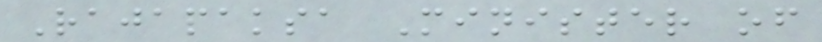Rajapaksa Minister of
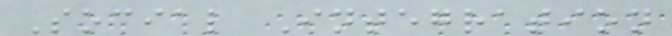Social Integration
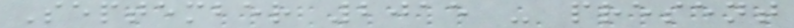September 2015 - present
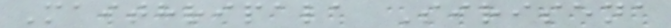Maithripala Sirisena
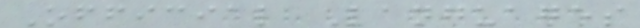Official Languages
